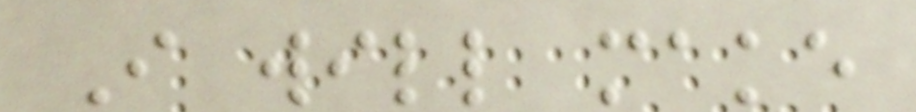I will make
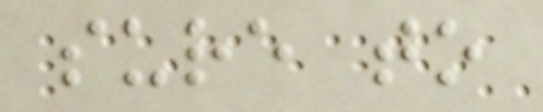sure to
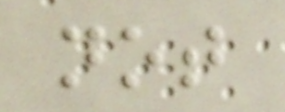not
